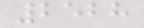2528
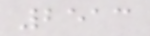2513
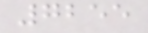7255
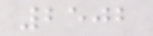2502
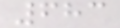683
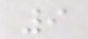9
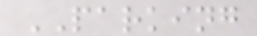PARKING
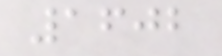1602
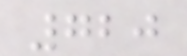720
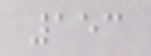153
